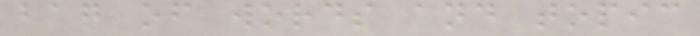bag of words and topic
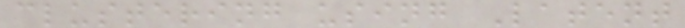clustering using Latent
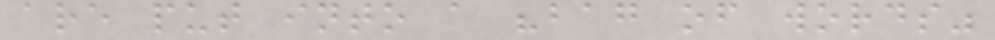are put into a "bag of words"
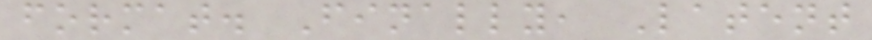format. Finally, Latent
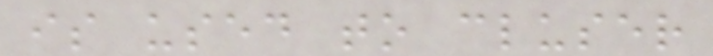is used to cluser
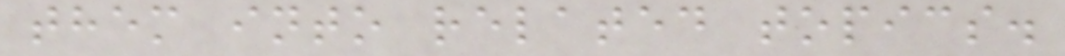them into related topics.
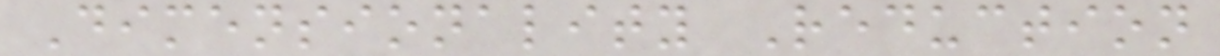Dimensionality Reduction
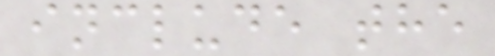include the
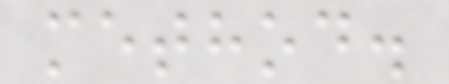method.
